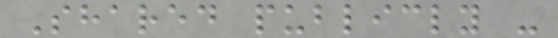Shared publicly -
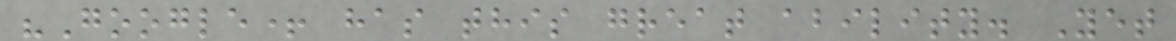"Google+ has this great ability. Yet
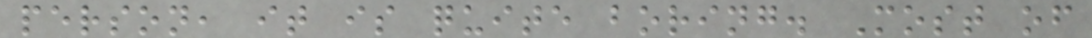person, it is quite boring. Most of
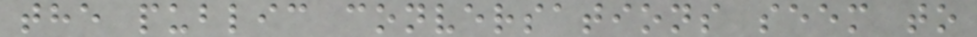the public conversations seem to
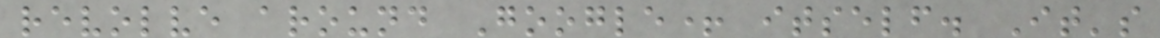revolve around Google+ itself. It's
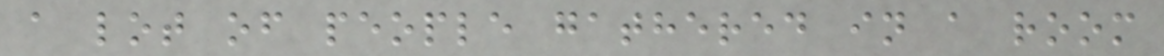a lot of people gathered in a room
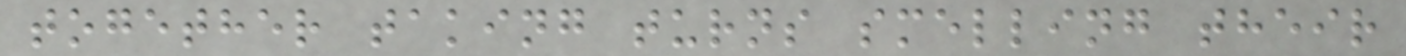together taking turns smelling their
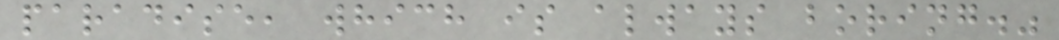paradise, which is always boring."
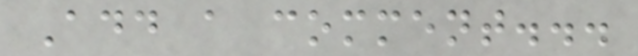Add a comment...
